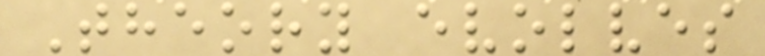Theory evolves
